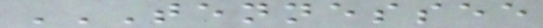TENNESSEE
